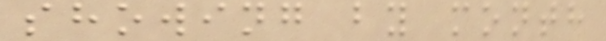showing by month
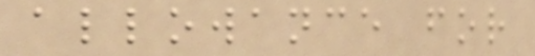allowance for
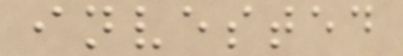invested
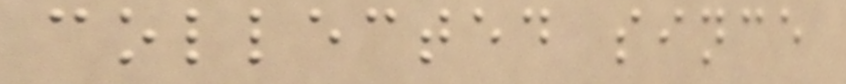collected since
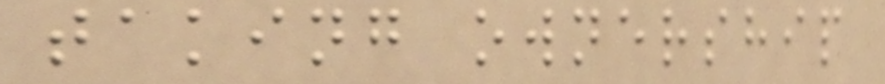taking ownership
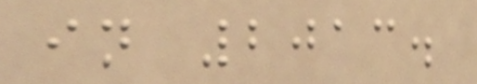in 2013.
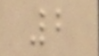2
